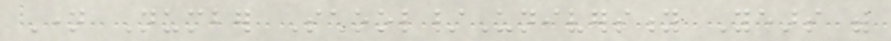Name Number School/University Years with
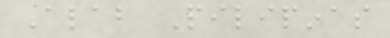Alab Pilipinas
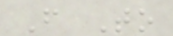From To
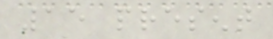15 present
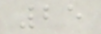25
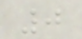0
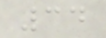34
